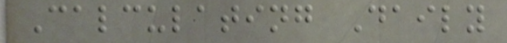Calculating Daily
